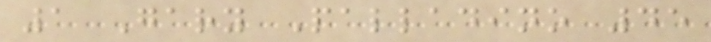1 Gary Palladino 45
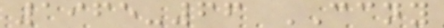1965-66 CCNY
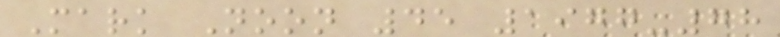Mark Noon 45 1977-78
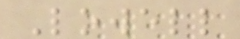Lowell
